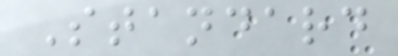Standard
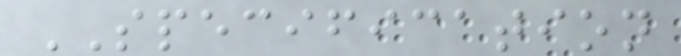SPECIFICATION
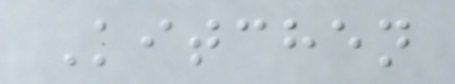Kitchen
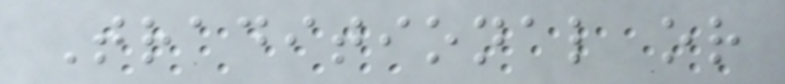Traditional or
